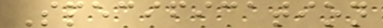Specification
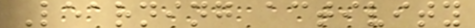Learning activity
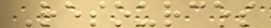Resources
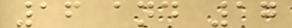16 and 17
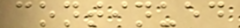continued
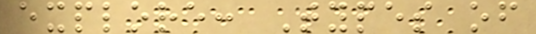explore: Types of
